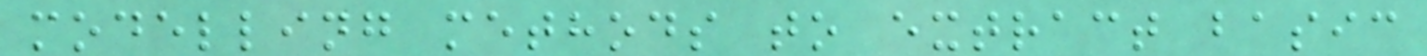modelling methods to extract basic
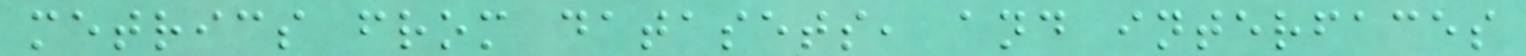metrics from datasets, and interfaces
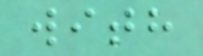with
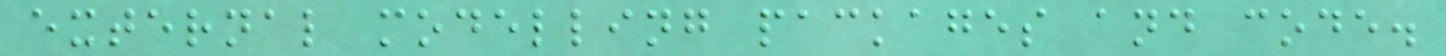external modelling packages and code.
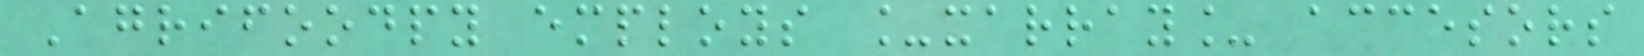Agrifoodpy employs _xarray_ accesors
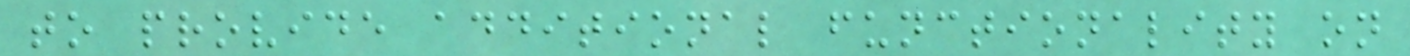to provide additional functionality on
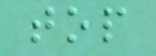top
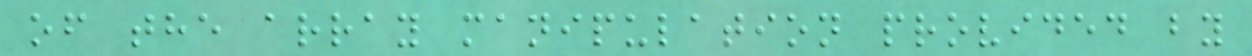of the array manipulation provided by
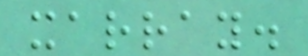xarray.
